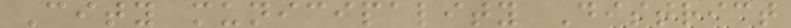City municipality District
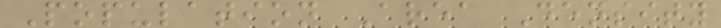Population Area Density
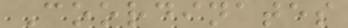Coordinates
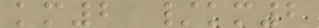km2 /km2
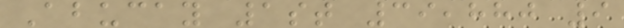Abucay 1st 39,880 9
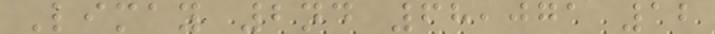Limay 2nd 68,071 12
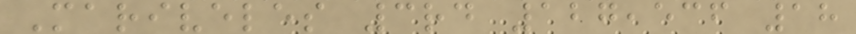Mariveles 3rd 127,536 18
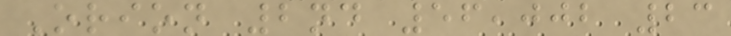Orion 2nd 56,002 23
